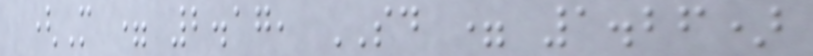(M = 2.17, SD = 1.26)
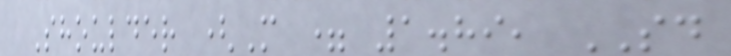Shoulder (M = 1.89, SD
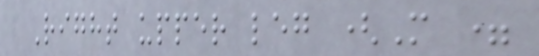Right upper leg (M =
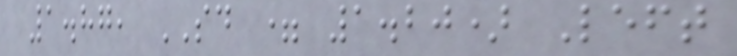1.87, SD = 1.20) Left
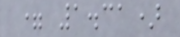= 1.31)
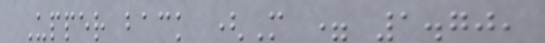Upper back (M = 1.70,
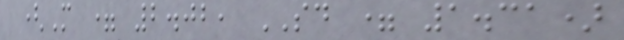(M = 2.02, SD = 1.31)
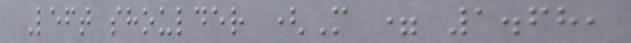Left shoulder (M = 1.68,
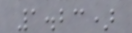1.23)
